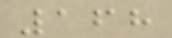168
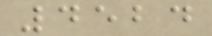4524
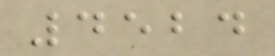4524
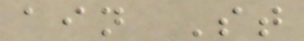ain St
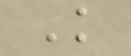K
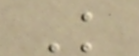K
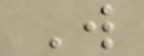W
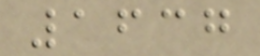1637
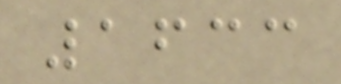1633
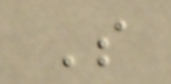S
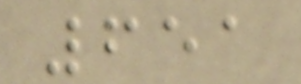651
